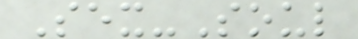Sex-Soul
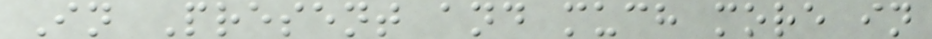In Present and much more in
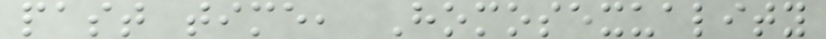past time, Homosexuality
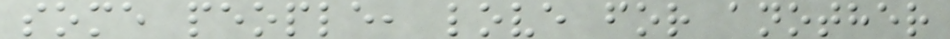some people, love for another
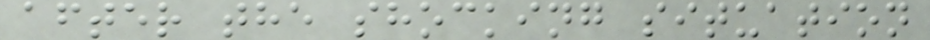after the shocking situation
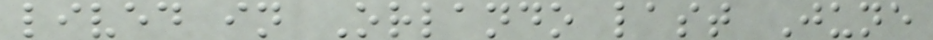lived in Orlando last June
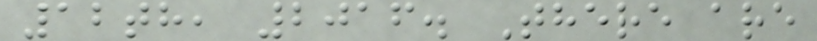12th, 2016. There are
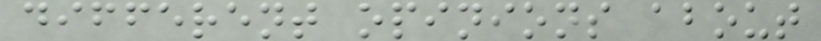different opinions about
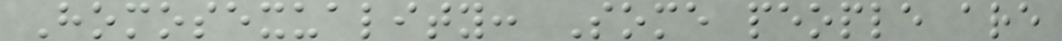Homosexuality: Some people are
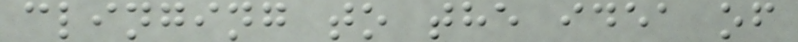clinging to the idea of
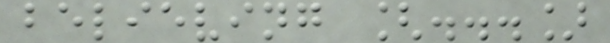believing [...]
